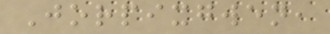Jorpixgwen,
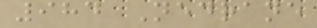984 Nedrane
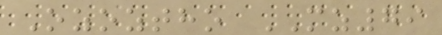Ozoztho MZ79
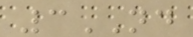3ND
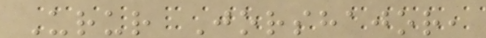Urur Jorshajor,
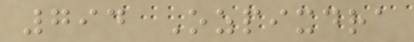794 Ozpixdra
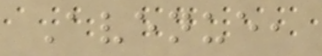Avenue,
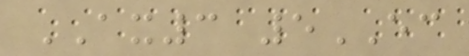AX3 5EC
